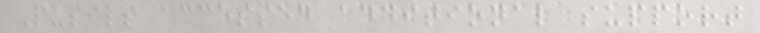Pupils accessed additional support
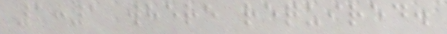1:1 where required.
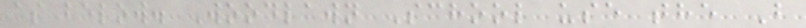as below. Woodlawn School use the B
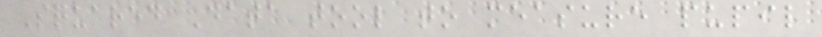Squared Data tool to measure pupil
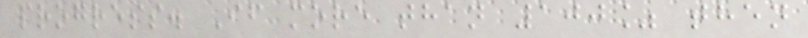progress. If more than 100% then
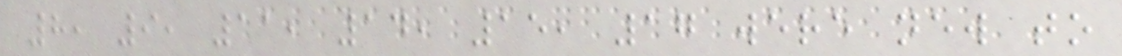8, 9, 11, 14, 15, 17 were new to
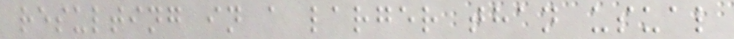resulting in a larger than usual
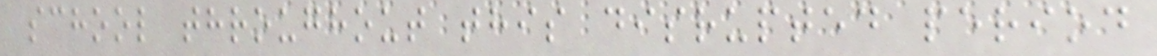school throughout this disrupted period
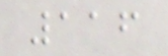116
